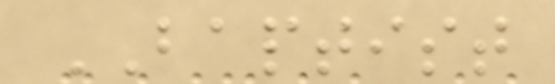BAPTIST
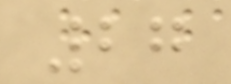27
